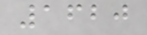1620
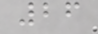26
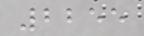2255
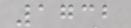1732
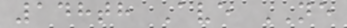148th Ave NE
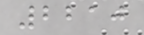2210
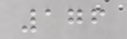176
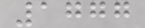1777
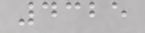4325
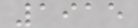1915
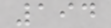194
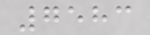7583
